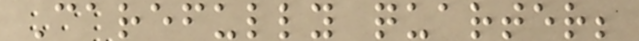Carefully quarter;
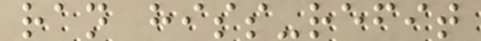ran hiss-refit
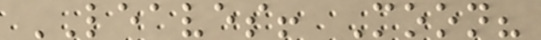LEAVES! Moon?
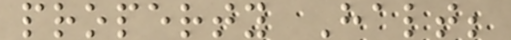property Halt;
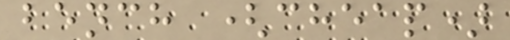bench (cheap)
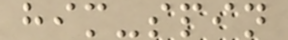him-spin
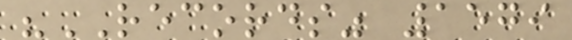"RECORDS" 1579
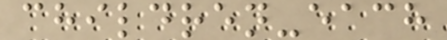children-each
